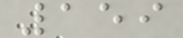159
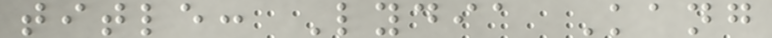title: Lydia Kang
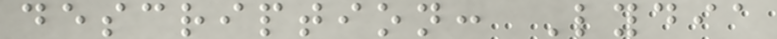description: Lydia
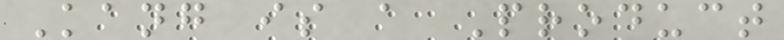Kang is a Product
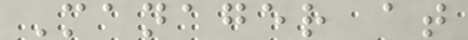Manager at
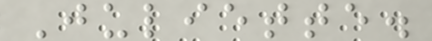Juliette.
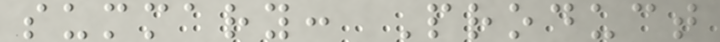summary: Product
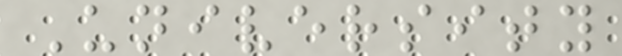University
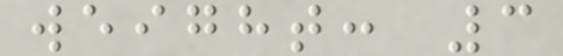weight: 3
